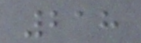218
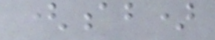(ab)
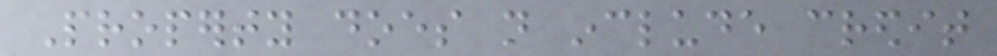Property does not include credit
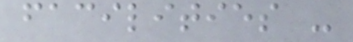facilities -
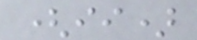(ii)
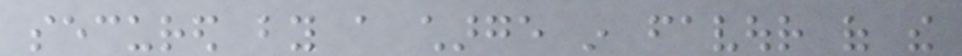secured by a charge in favour of the
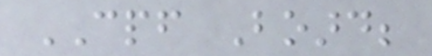CPF Board;
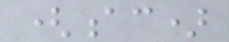(ac)
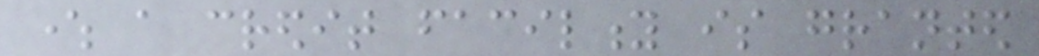where a credit facility is granted
